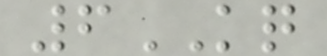6KQ
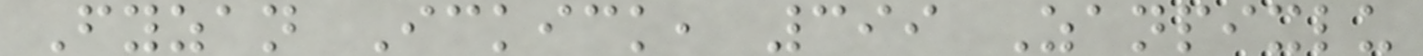Fyzan Ickick, 399 Zanpixlu
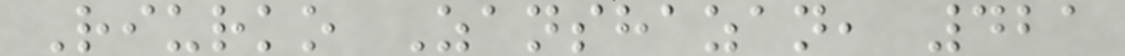Riurko Zanshazan, 421
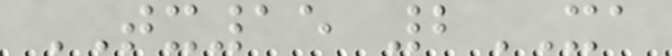TX15 2XA
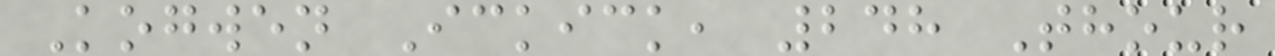Kogwen Ickick, 248 Thour
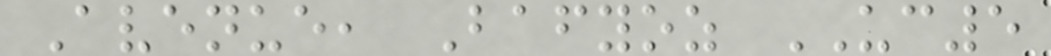Avenue, Bafyoz UC5
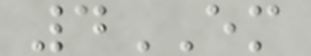4EM
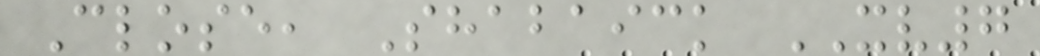Close, Shabaick XV7
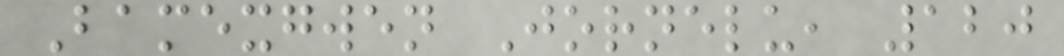Bamexgwen Jornelu, 120
